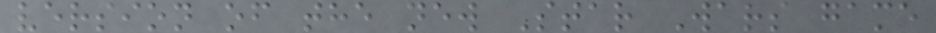version of the new Star Wars game
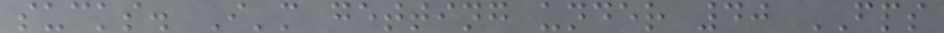sucks. I'm getting under 40 FPS
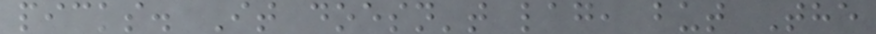picks. It doesn't lag, but The
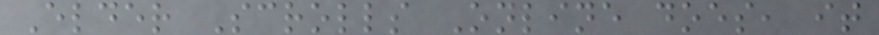Elder Scrolls Online does, it
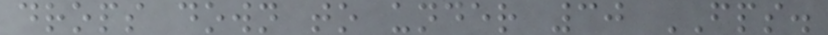drops down to under 30 FPS.
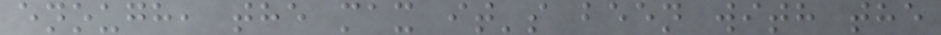enough, the max it's been with the
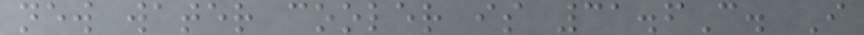new water cooler is 31.6C. I
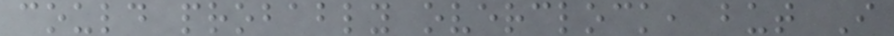could probably overclock, but I
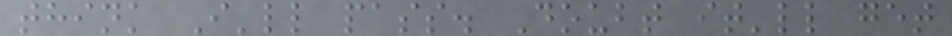think I'll pass. Doubt it'll get
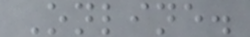Online.
